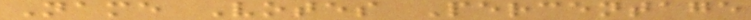Name Votes Percentage
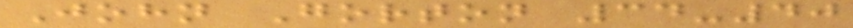John Gorton 34-40
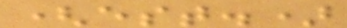(est.)
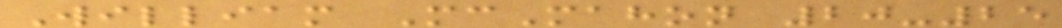William McMahon 20-25
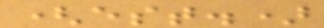(est.)
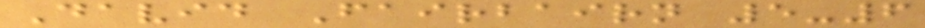David Fairbairn 5-6
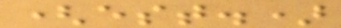(est.)
